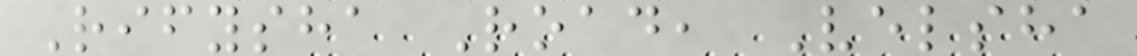Rifysha Road, Velsha
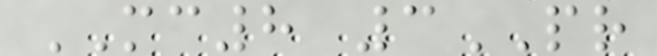MC8 3PR
